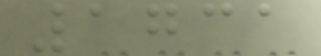1731
